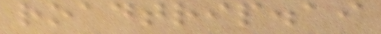roadtrip.ai
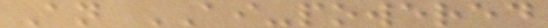An AI-powered
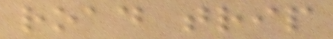road trip
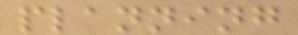planning
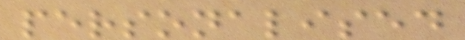personalised
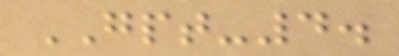GPT-4.
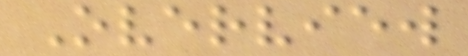Overview
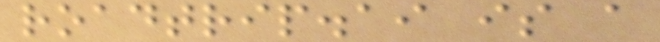roadtrip.ai is a
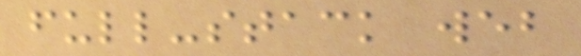full-stack web
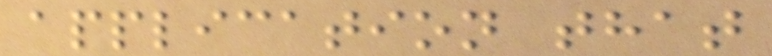application that
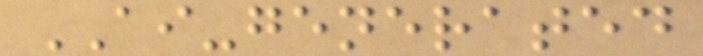AI-generated
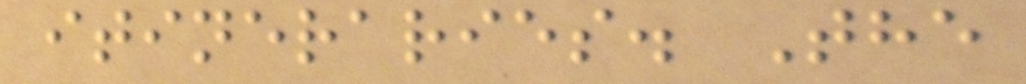itineraries. The
